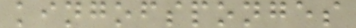kingofsponges
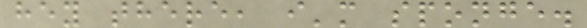hey there, i'm sponge.
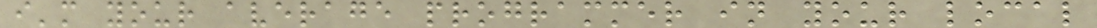i'm your average programmer in your local
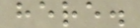here.
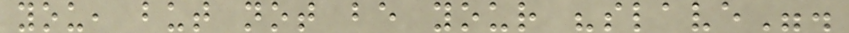you, but not be your "slave".
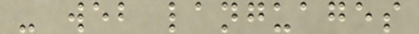- web languages
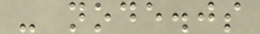- node.js
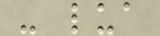- lua
